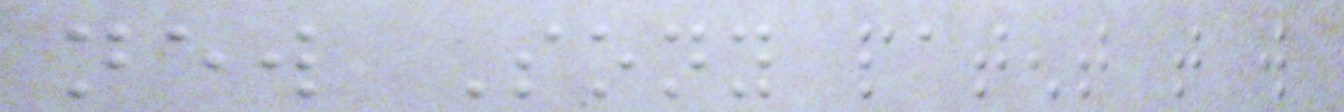new Sony patent that will
